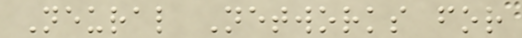Neural Networks for
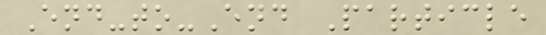End-to-End Particle
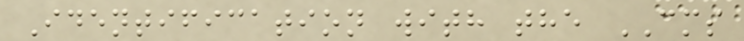Identification with the CMS
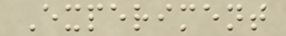Experiment
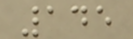145
